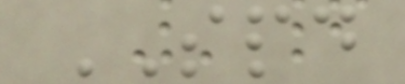SPD
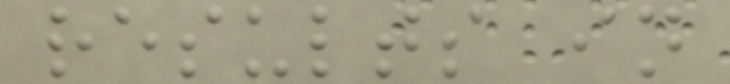results in
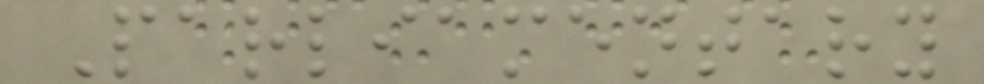Parliamentary
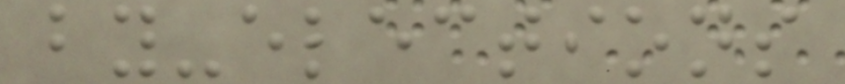by-elections
